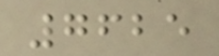7625
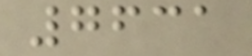7631
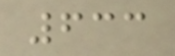633
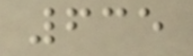635
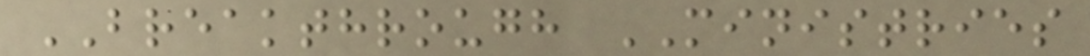BREAKTHROUGH MINISTRIES
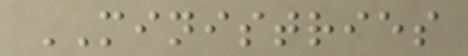MINISTRIES
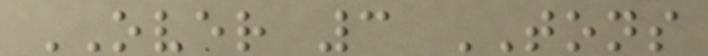OVER 3 TONS
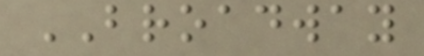BROADWAY
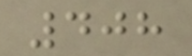408
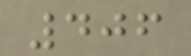406
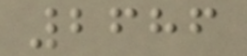2686
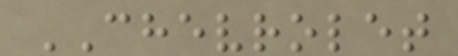CHEVROLET
